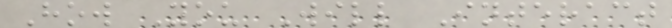How You Will Interact
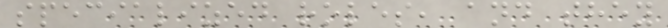specialized roles, and they
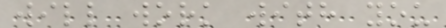will work with you
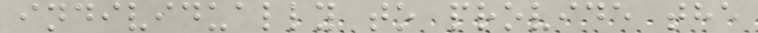individually to provide the
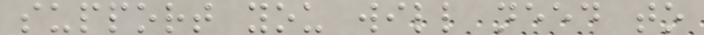support you will need to
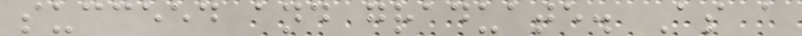succeed and graduate. As a
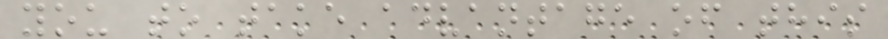you to take advantage of this
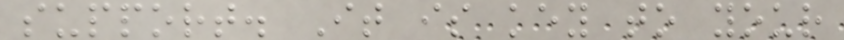support. It is key to your
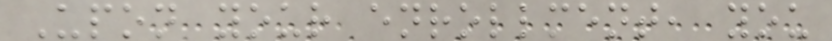Upon your enrollment, you
